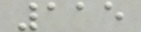115
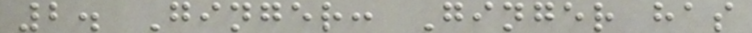2. Ginger: Ginger has
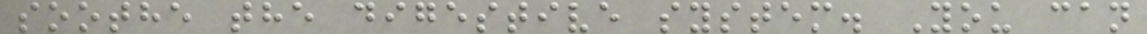soothe the digestive system. You can
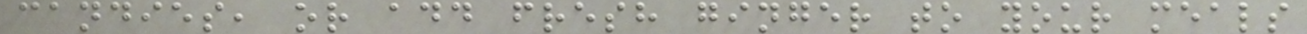candies, or add fresh ginger to your meals
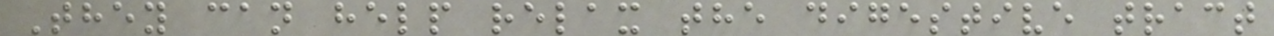They can help relax the digestive tract
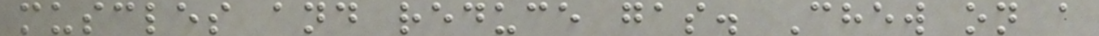muscles and reduce gas. Chew on a
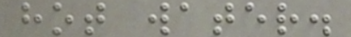hot water.
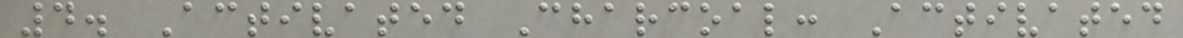4. Activated Charcoal: Activated
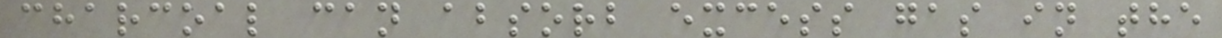charcoal can absorb excess gas in the
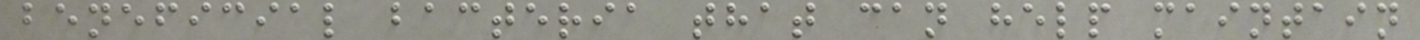beneficial bacteria that can help maintain
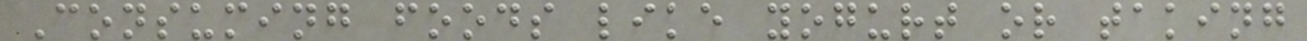Consuming foods like yogurt or taking
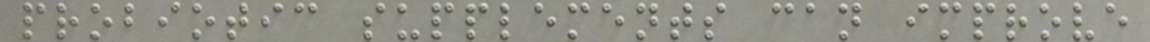probiotic supplements can improve
